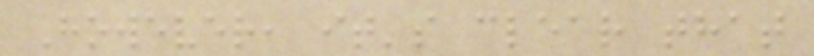However, it's clear that
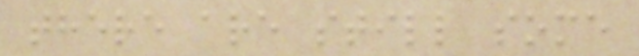there are still some
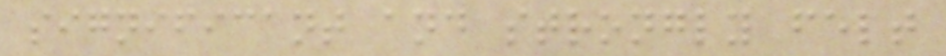significant and strongly felt
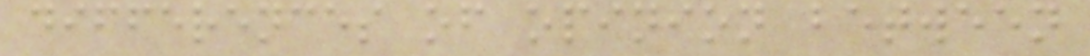differences of opinion between
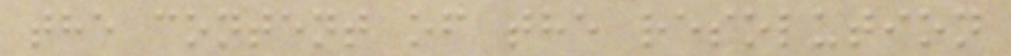the content of the resolution
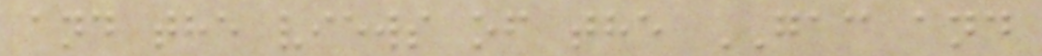and the views of the GAC and
